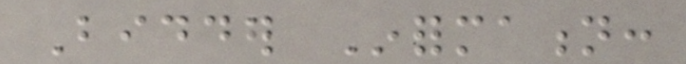Bidder Information:
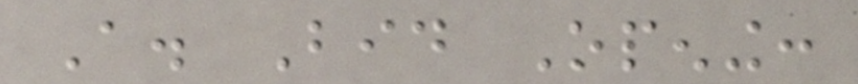A. Bid Opening:
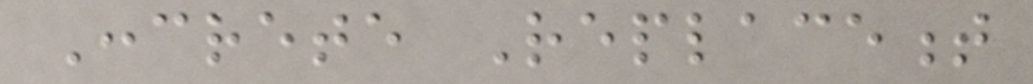Concrete Replacement
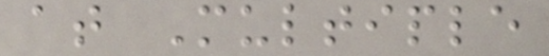at Multiple
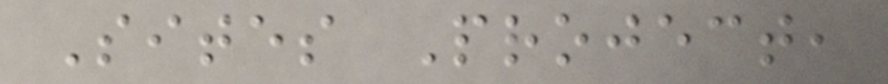Sites Project,
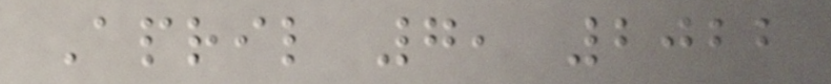April 7, 2022
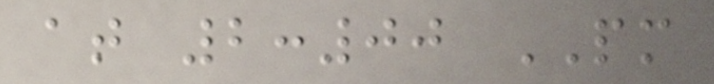at 2:00 PM
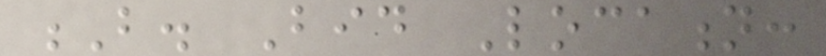B. Bid Location:
